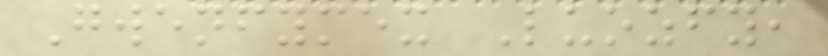Gwenfymex Luozfy,
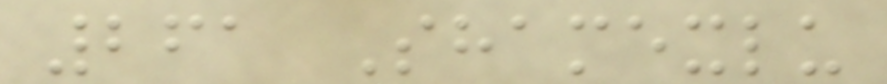261 Shamexlu
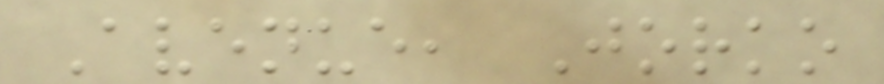Avenue, Jorko
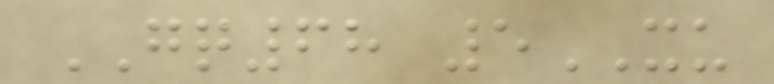GQ68 5XU
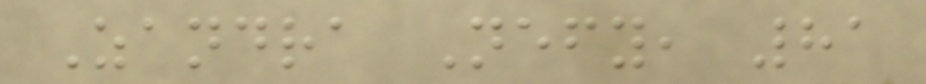Zandra Nefy, 81
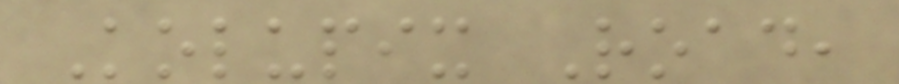Kolupix Road,
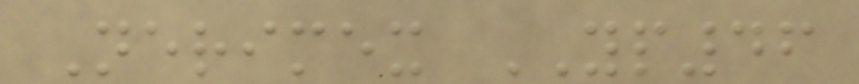Nerimex YP46
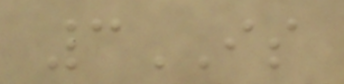3IS
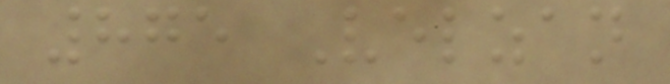875 Velzan
